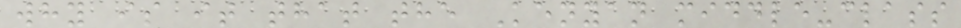why is it that the Kenyan middle-class
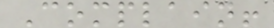Complain!
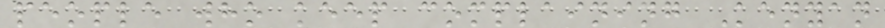people who keep complaining Kenyan
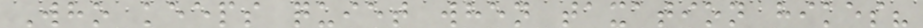Who keeps quiet when taxation hikes?
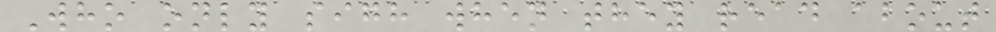Who only sigh when they read about
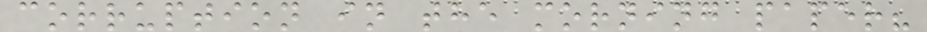corruption in the morning paper?
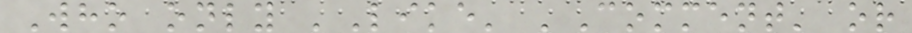Who only 'Like' 'Comment' or
